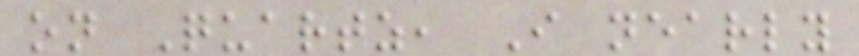on Quartz, I nearly
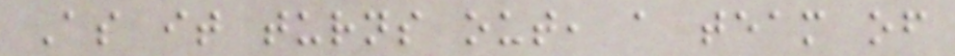As it turns out, a team of
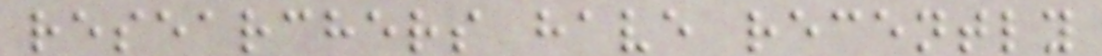researchers have recently
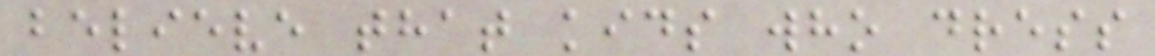believe that kids who dress
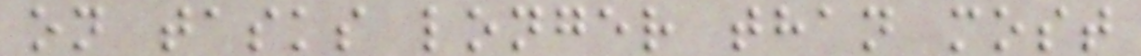on tasks longer than most
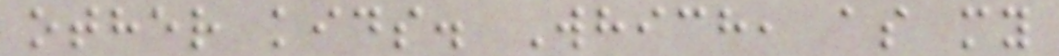other kids. Which, as my
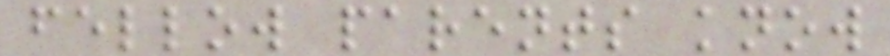fellow parents know
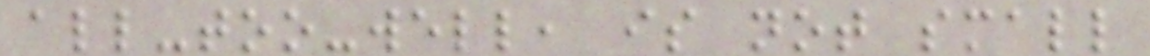all-too-well, is not small
